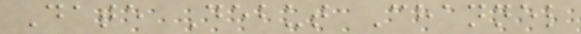Date Debut Channel
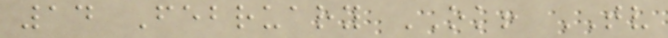14 February OK! TV
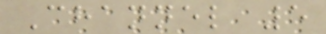Channel 5
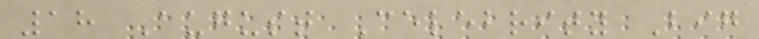18 August Celebrity Big
